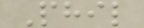Phil
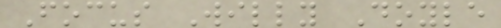Focus Willy Doyle
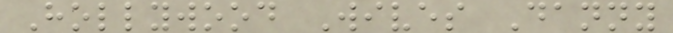Hollywood Wives Danny
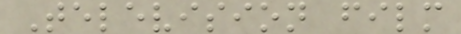Television film
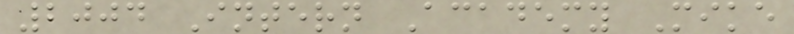2004 Intern Academy Mike
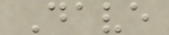Dave
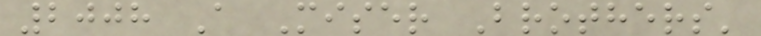2008 A Miser Brothers'
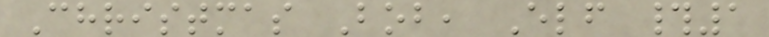Christmas Bob, Elf #1
